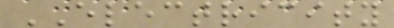ELECTRICITY
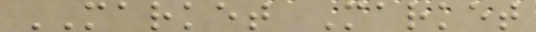MARKET Market
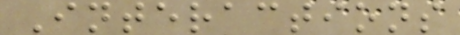Interactions
